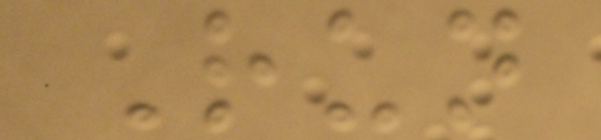Run
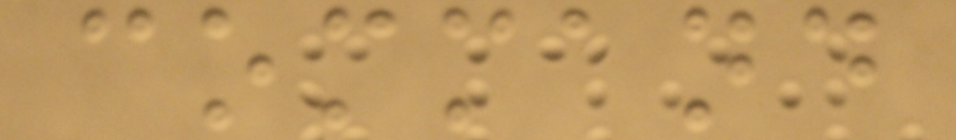command
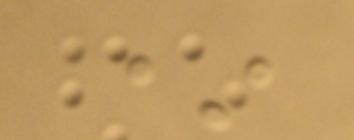*
